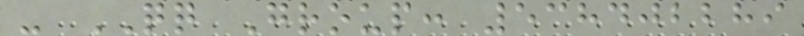- QQ Group: 538402289
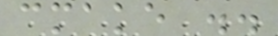cmake ..
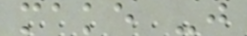make -j
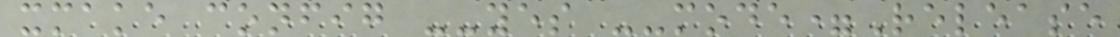xmake config --yes --mode=Release
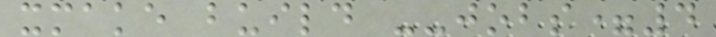xmake build --jobs=4
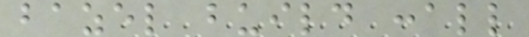bazel build :all
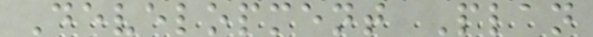Development Plan
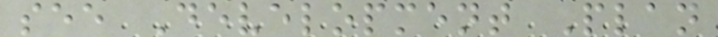see Development Plan
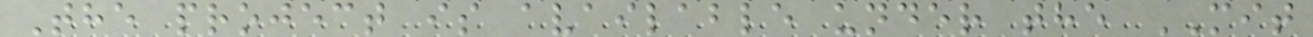The project is available under the MIT
